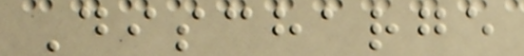Discharge
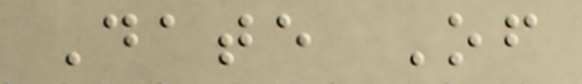Date Of
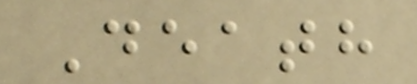Death
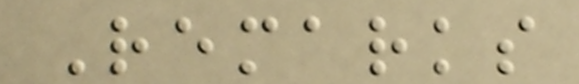Remarks
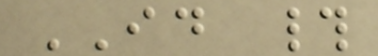ID #
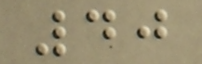40
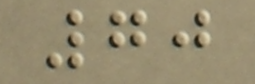70
